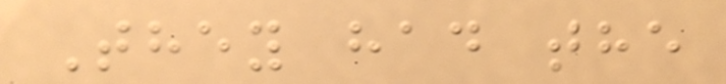They had the
